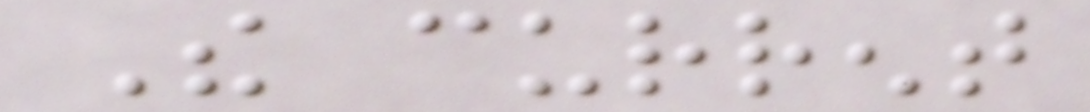The current
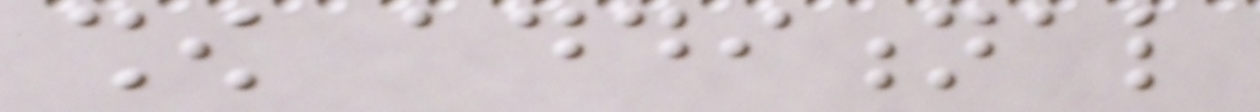show additional
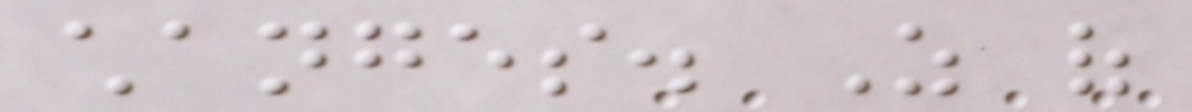changes. As of
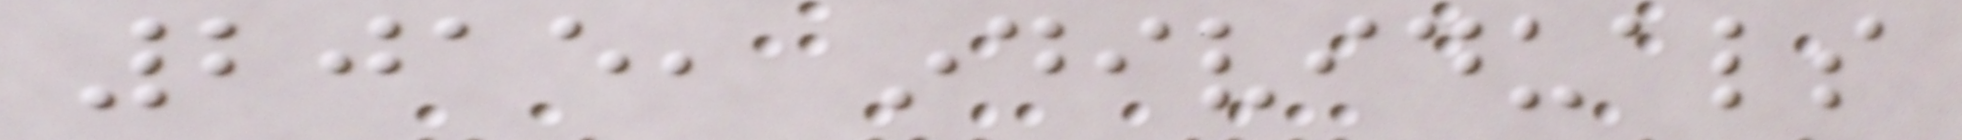2015, individuals
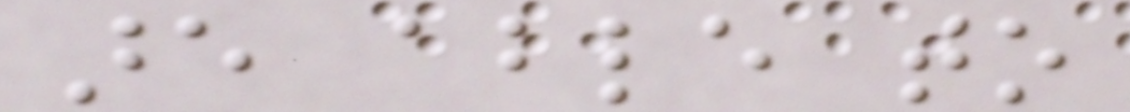are able to
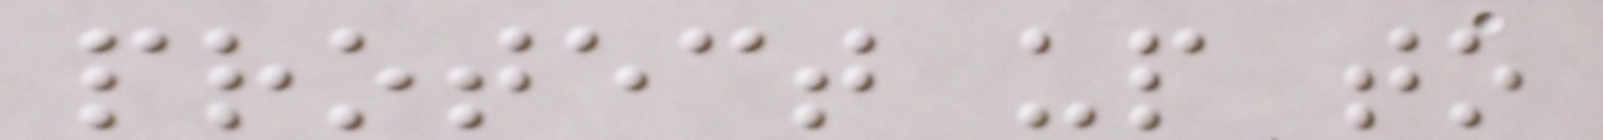protect up to
